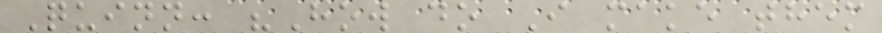Quinn: "How do I make them
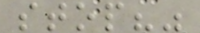stop?"
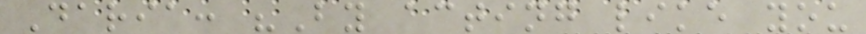Daria: "By acting like you
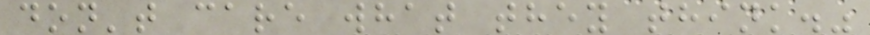don't care what they think."
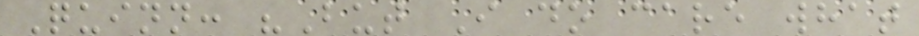Quinn: "But I do care what
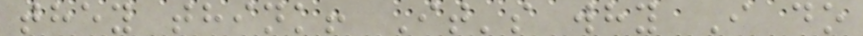they think! It's why I do
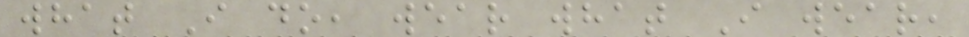what I do, wear what I wear,
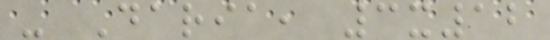- Daria, 3x12
